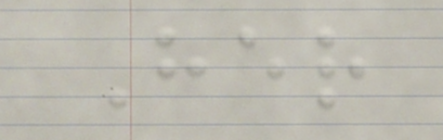Her
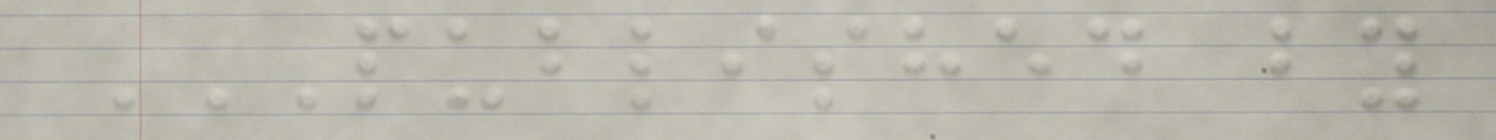PUBLISHED BY
